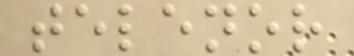telenor
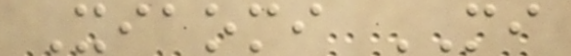Xiaomi MI
